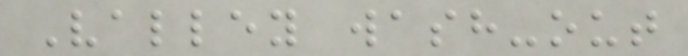Valley wash-out
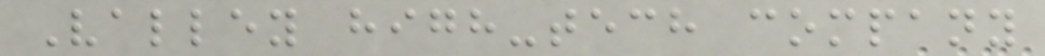Valley high-tech company
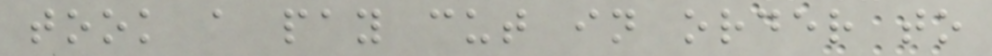took a pay cut in order to
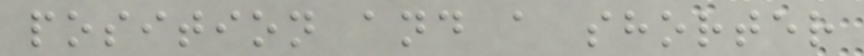position and a shorter
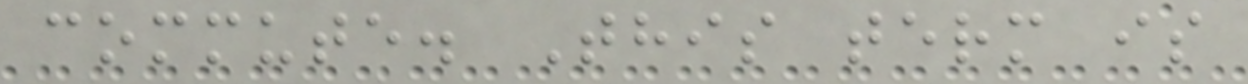commute. This term is
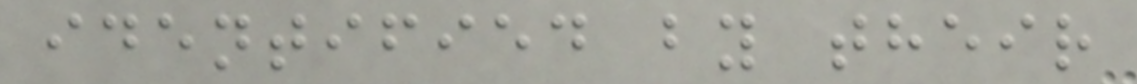identified by their
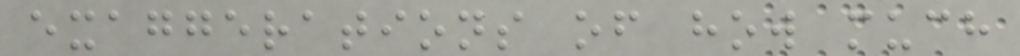exaggerations of how much
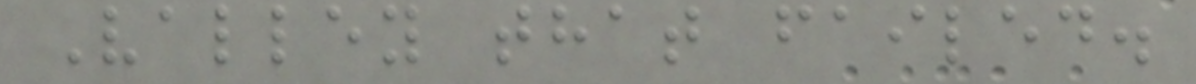Valley that failed.
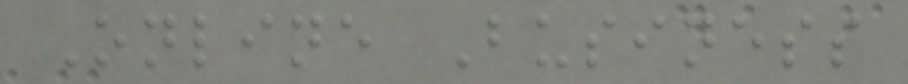Online Business
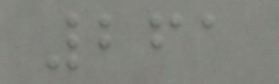261
